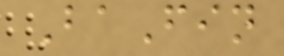BaFin
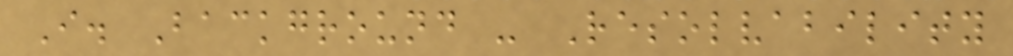I. Background - Resolvability
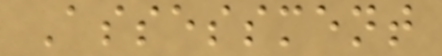Assessment
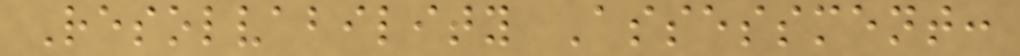Resolvability Assessment:
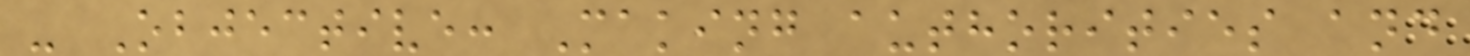- Objective: Making authorities and
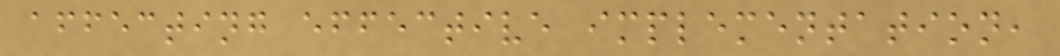affecting effective implementation,
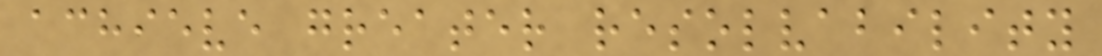achieve greater resolvability
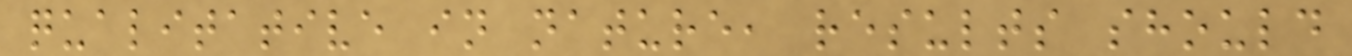qualitative in nature, results should
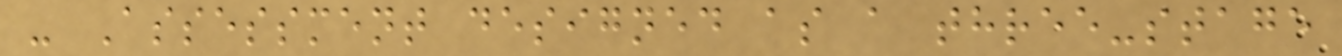- Assessment designed as a three-stage
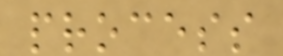process
